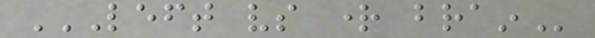LEFT VS RIGHT BRAIN
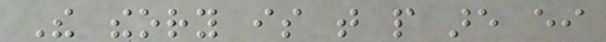The theory is that people are either
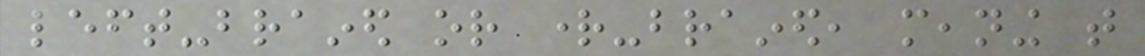left-brained or right-brained, meaning that
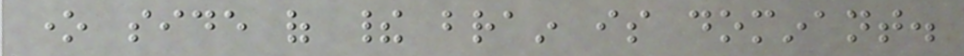one side of their brain is dominant.
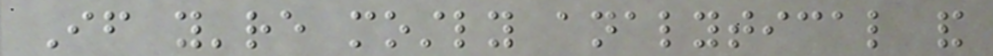If you're mostly analytical and
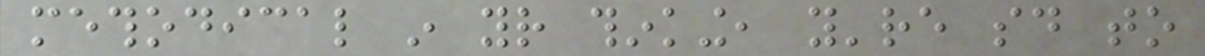methodical in your thinking, you're said to
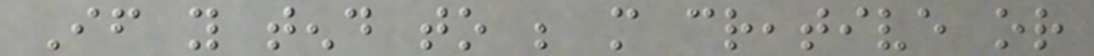If you tend to be more creative or
